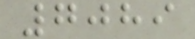7089
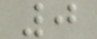0
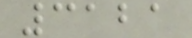3121
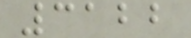3122
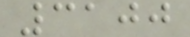3100
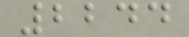2244
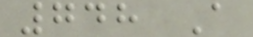748 A
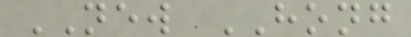NEW HONG
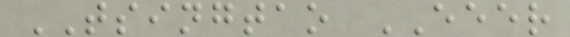TSINGTAO EEER
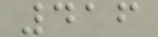416
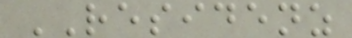RESIDENZ
